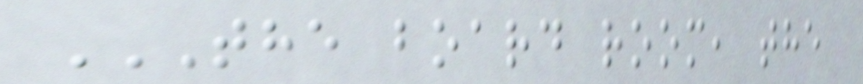THE BOARD ROOM, THE
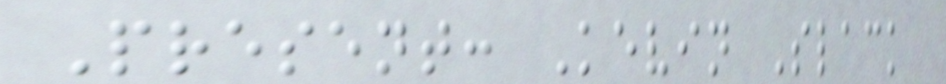Present: Kevin Slack
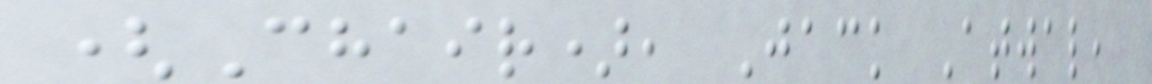(Chair), Jack Atwal,
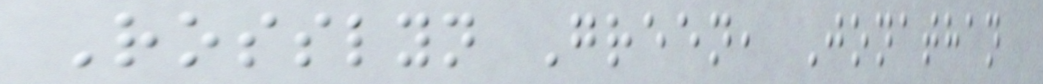Rosslyn Green, Jonathan
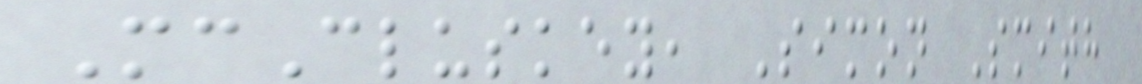McCluskey, Simon Smith
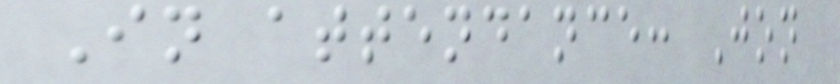In attendance: Jon
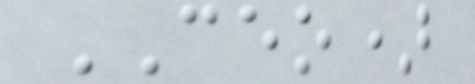CEO)
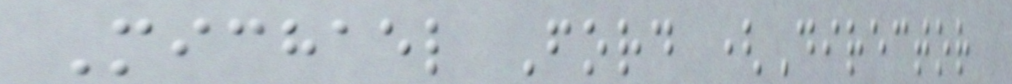Michael Ford (Director
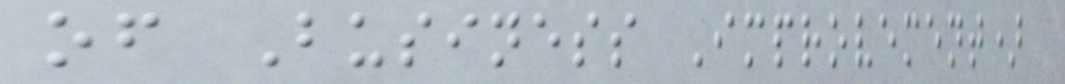of Business Improvement)
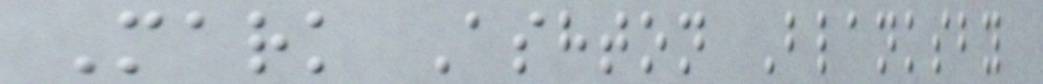Mark Ashton Blanksby
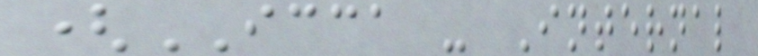(ICCA - Internal
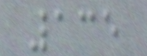135
